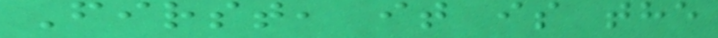First, it is the
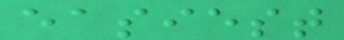easiest
